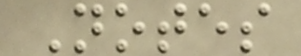Notes
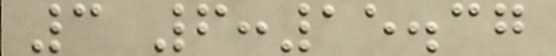3 6:15.37
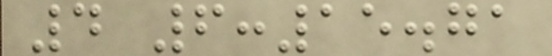4 6:15.71
